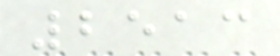2513
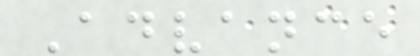Advance
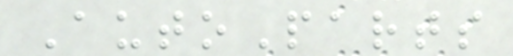AutoParts
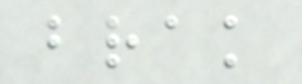brak
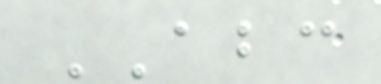ABC
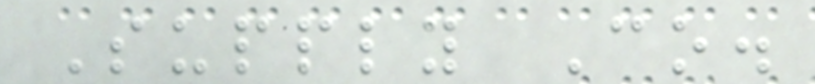Supply Co.
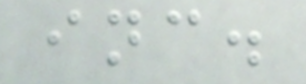inc.
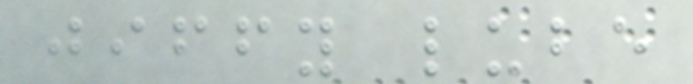jiffy lube
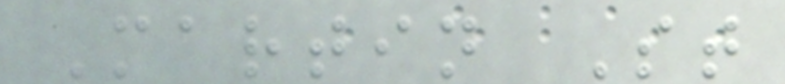Martin St
